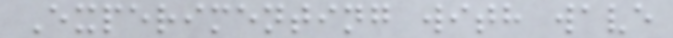Experimenting with wave
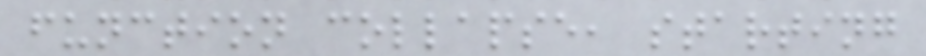function collapse, starting
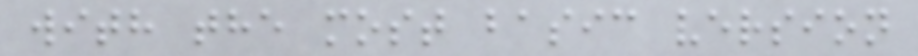with the most basic version
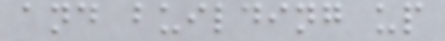and building up
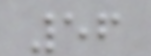56
